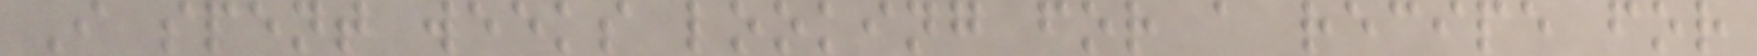I spent weeks looking for a recipe for
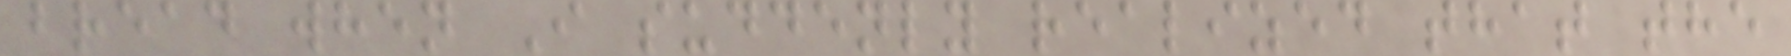bread when I suddenly realized that the
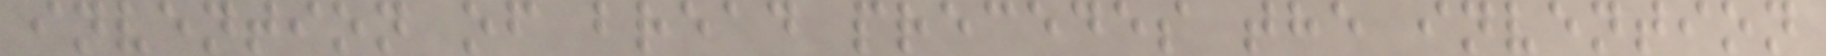invention of bread precedes the invention
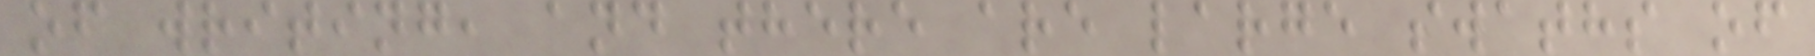of writing, and there are large swaths of
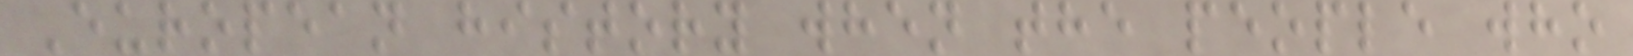European history when the people who
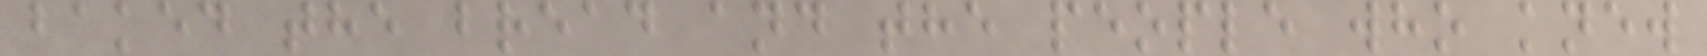baked the bread and the people who knew
